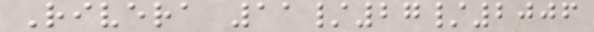Rivera 11/27/2006
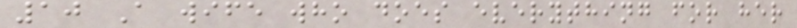10 A wife who does everything for her
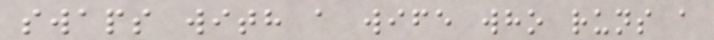swaps with a wife who runs a
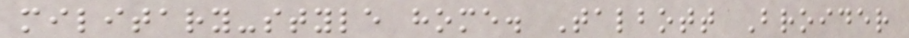military-style home. Talbott Broider
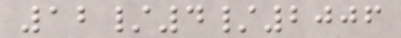12/4/2006
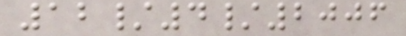12/4/2006
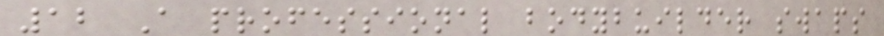12 A professional bodybuilder swaps
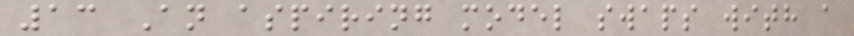13 An aspiring model swaps with a
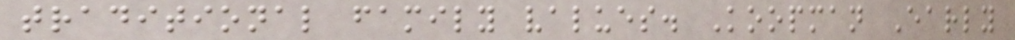traditional family values. Koopman Early
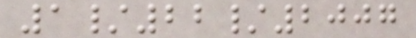1/22/2007
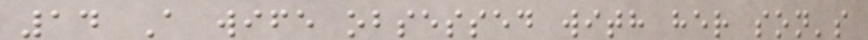14 A wife obsessed with her son's
